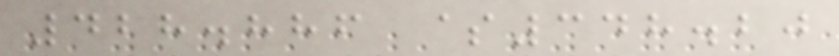428.886 $348.20
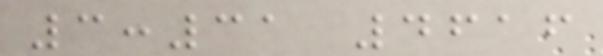3:31 4616
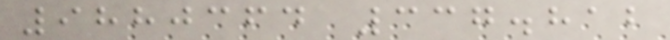9880364 337.812
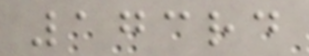173rd
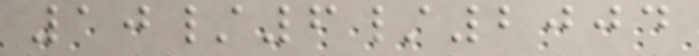10/6/2004
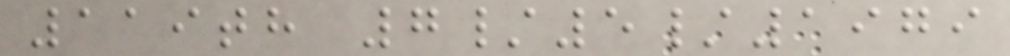119th 7/5/1979
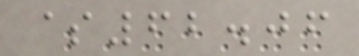$62.06
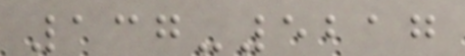137-5217
